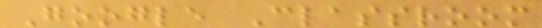Google Classroom
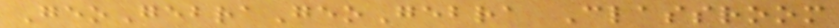GeoGebraGeoGebra Classroom
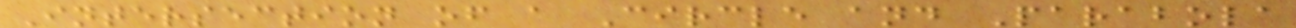Intersection of a Circle and Parabola
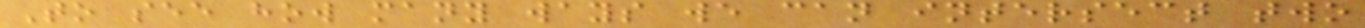To see how many ways we can intersect two
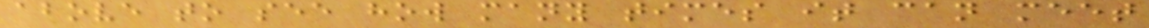above to see how many times it can meet
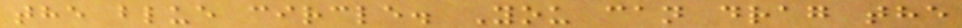the blue circle. You can drag the
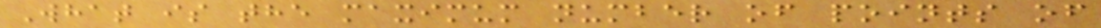What is the maximum number of points of
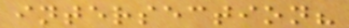intersection?
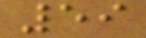59
